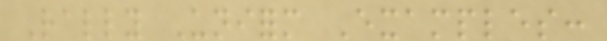Rally Uniform Examples:
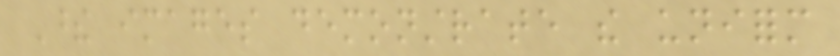These images demonstrate the uniform
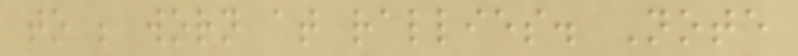to be worn at rallies. Note
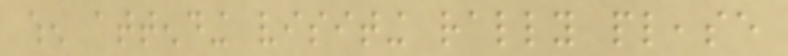when attending visiting rally please
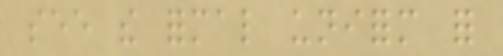see the formal uniform for
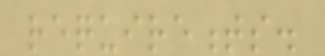requirements.
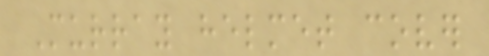Murray helmet cover
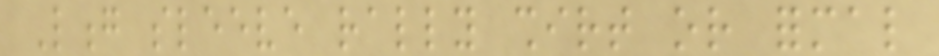Long sleeve rally shirt or formal
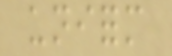uniform
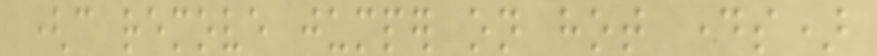(can remove jumper on hot days)
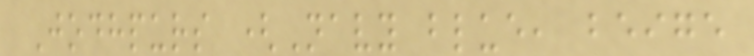Jodhpurs (Navy blue, beige
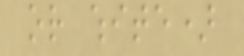or white)
